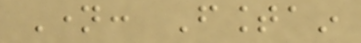Name: Fountain
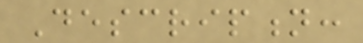Description:
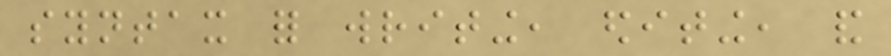syntax for writing, editing, and
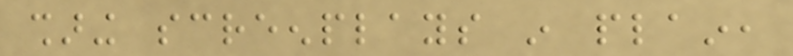sharing screenplays in plain,
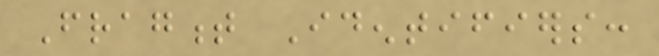Fragment Identifiers:
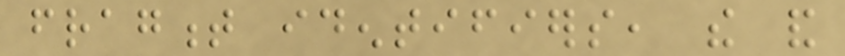fragment identifiers, the and
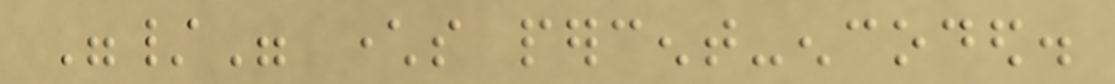"/" characters percent-encoded.
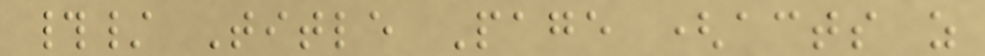#/ Title Page (acts as
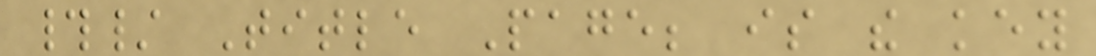#/ Title Page; is the key
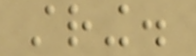string.
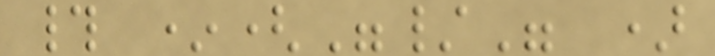# *("/" )
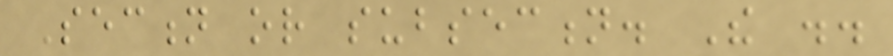Section or subsection. The ..
